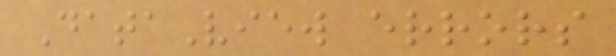DataView errors
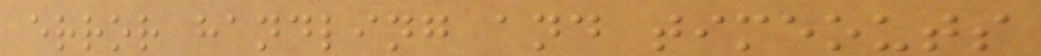error handling and timeouts
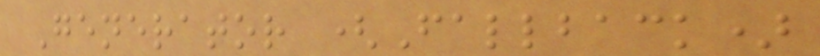Generator (Fallback)
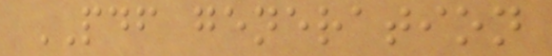PDF generation
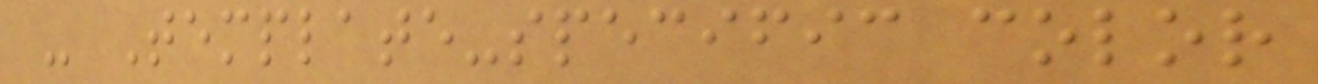- Template-specific color
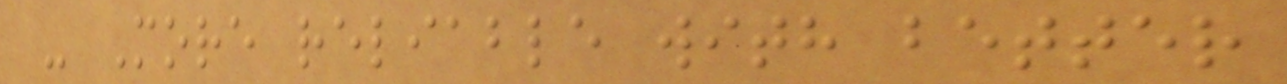- More reliable with better
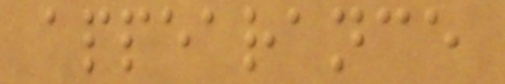appearance
